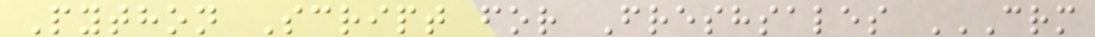Python Script for Freshsales CRM
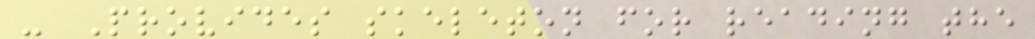- Provides skeleton for reading the
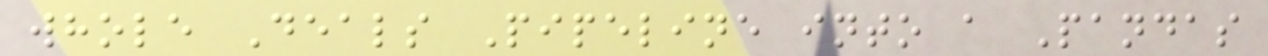whole Deals Pipeline into a Pandas
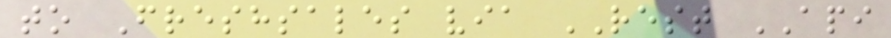to Freshsales via REST API
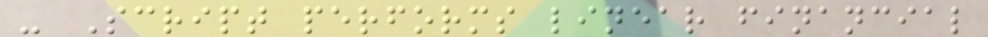- Script performs linear financial
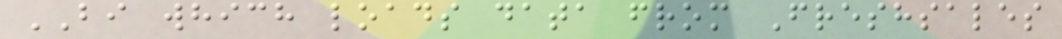BI which loads data from Freshsales
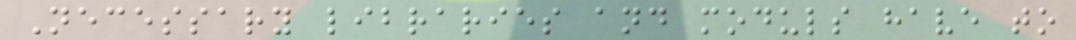Necessary libraries and moduls have to
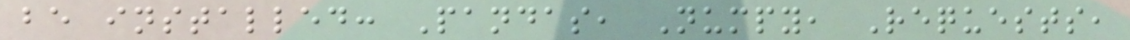be installed: Pandas, Numpy, Requests,
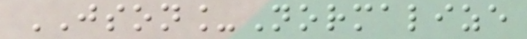JSON_Normalize
